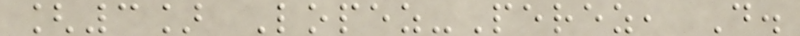[3] Lopez-Perez, D.
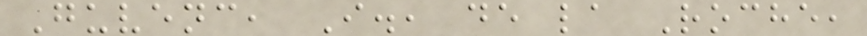Guvenc, I., de la Roche,
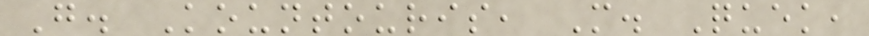G. Kountouris, M. Quek,
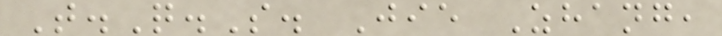T.Q.S. Jie Zhang,
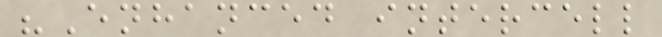"Enhanced intercell
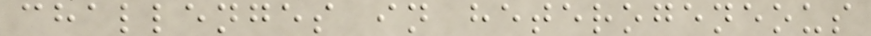challenges in heterogeneous
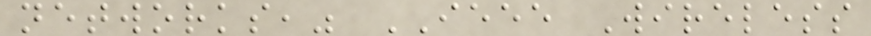networks," IEEE Wireless
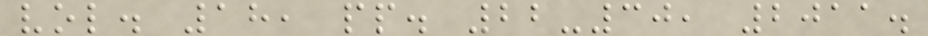vol. 18, pp. 22-30, 2011.
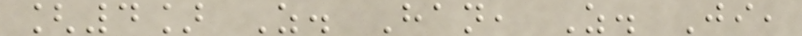[4] Z. Han, Z. Ji,
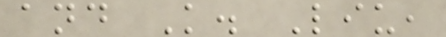and K. Liu,
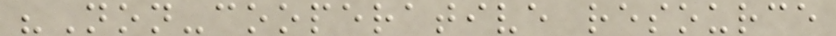"Non-cooperative resource
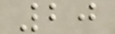20
